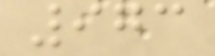973
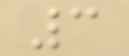3
